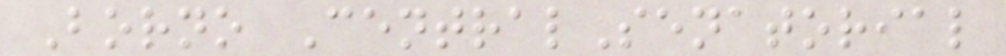Borno CentralSenatorial
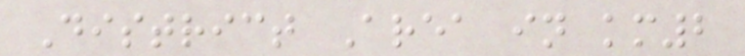District Area in km2
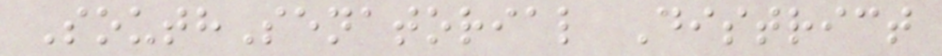SouthSenatorial District
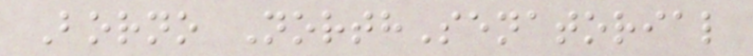Borno NorthSenatorial
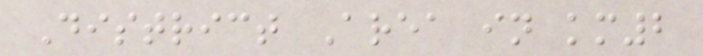District Area in km2
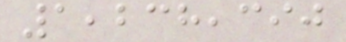1,238,390
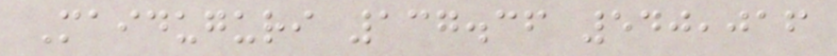Maiduguri 137.36 540,016
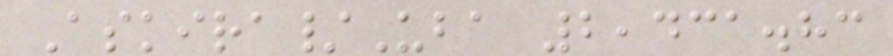Askira/Uba 2,431.83
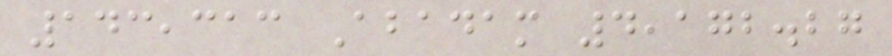143,313 Abadam 4,172.27
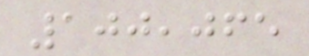100,065
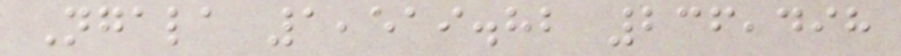Ngala 1,519.82 236,498
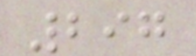297
